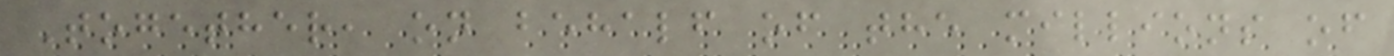Together, on behalf of the millions of
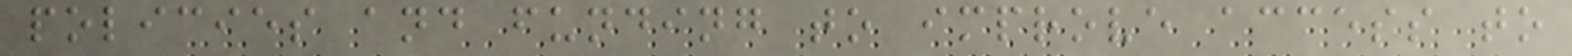policies and funding to improve access to
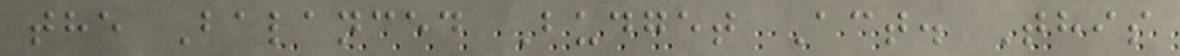the Balanced Budget Act. This
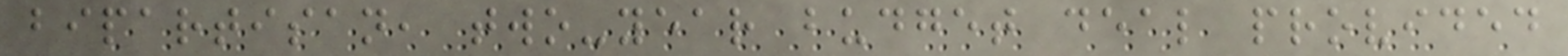bipartisan, two-year budget deal provided
